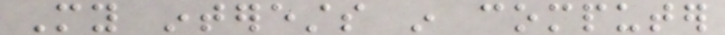My interests in computer
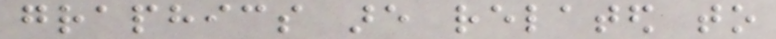graphics are related to
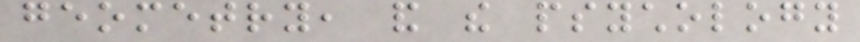geometry, and the psychology
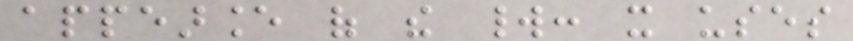appearance of the world: it uses
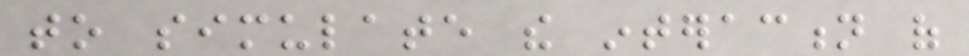to simulate the interaction of
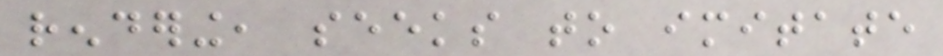rendering, seeks to imitate
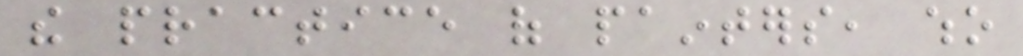the practice of painters, who
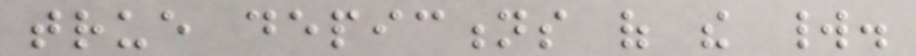true depictions of the world.
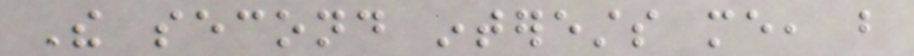The second interests me, but
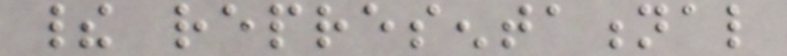their representational
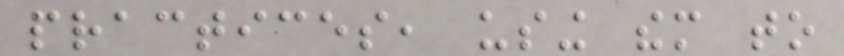practices, using them to
